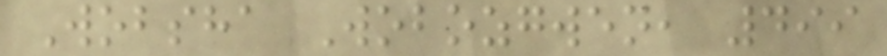Wobsha Wobozgwen, 499
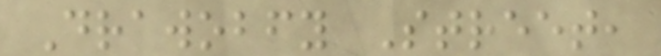Drawobfy Street,
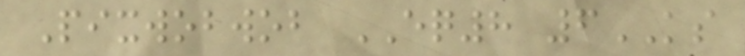Pixwobwob EQ8 6KS
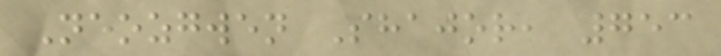Neozgwen Shajor, 753
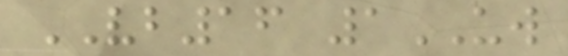VB16 1UW
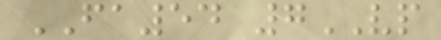FA54 7VP
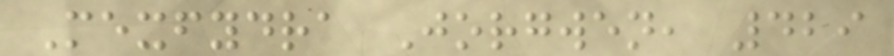Mexfydra Jorgwen, 429
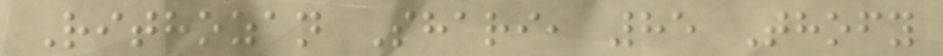Rithozan Shari, 85 Thofy
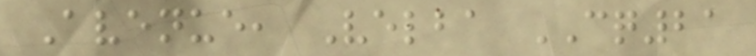Avenue, Velba CQ21
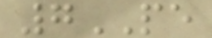7PE
